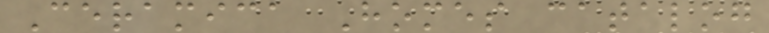Ceramica Homes catalog
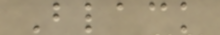Black
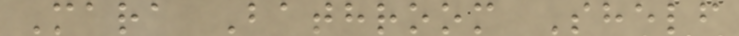Mara Bathroom Shelf
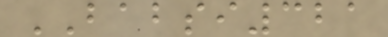BABSI321
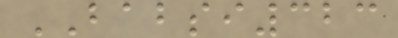BABSI323
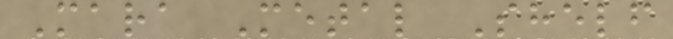Mara Metal Shelf
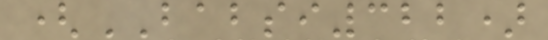(BABSI322)
